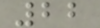22
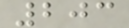203
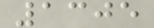1305
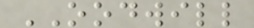OODWILL
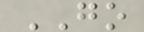GO
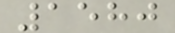1580
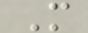M
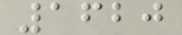1620
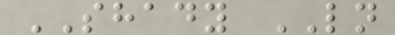SHADY LN
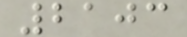2103
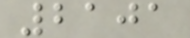2101
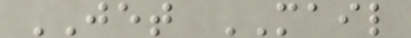JET MAIL
